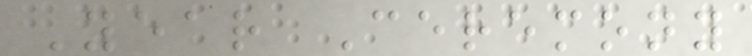Year Ceremony
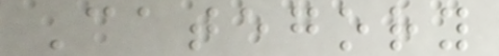Category
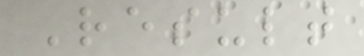Result
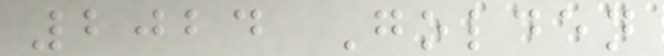2024 Golden
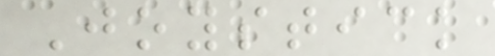Joystick
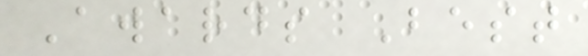Awards Best
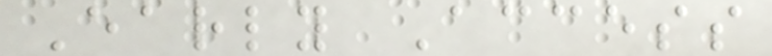Early Access
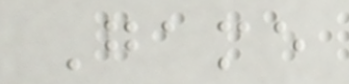Game
